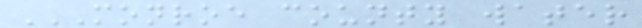MONROE COUNTY WATER
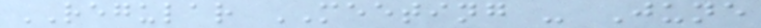REGULAR MEETING - June
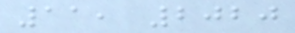11, 2020
